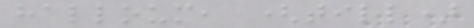halloum, (till)
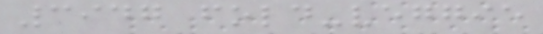3947 fold-veggie
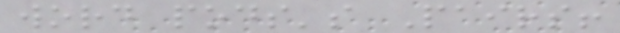word pods's Pairs!
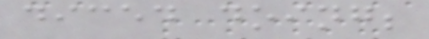diced doing;
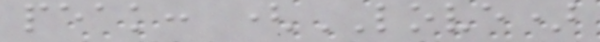peak: (LOVE)
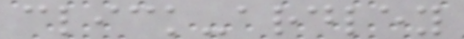click-ardley
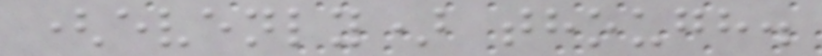(evenly) though.
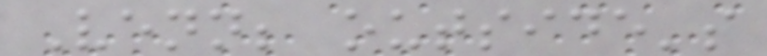Venn; outside's
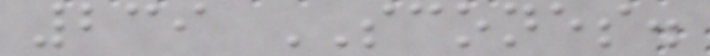239 SCONES.
